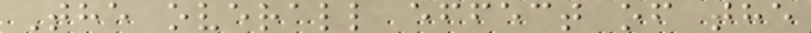The overall effect of the
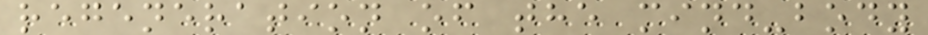regeneration of the mind-body
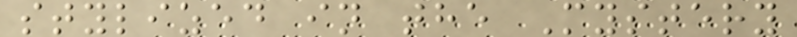stylized in the Mystery
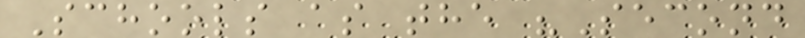Schools as the "Second
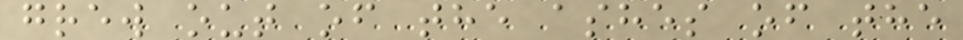grew out of the ashes of the
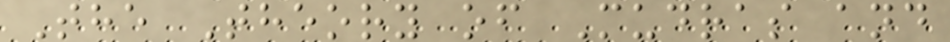The Theory of Mudras and
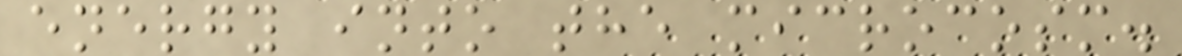energy into the microcosm.
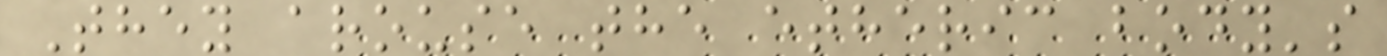They arouse the etheric body's
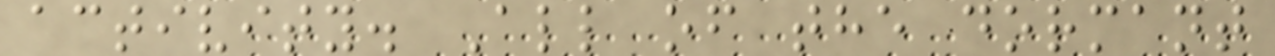activity. All of the dormant
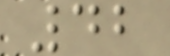42
